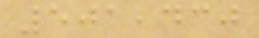501,430
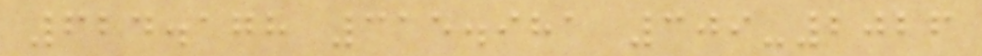624.178 315.981 309-2026
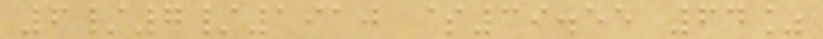6/7/1910 $39.55 64%
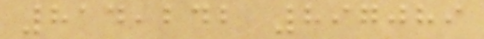814,242 897089
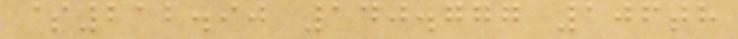$212.90 140.777 106th
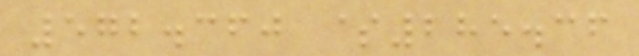572.360 $285.36
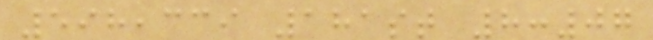598,339 181st 8:07
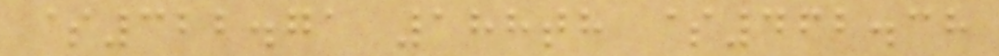$322.71 188th $462.38
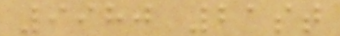9980 21st
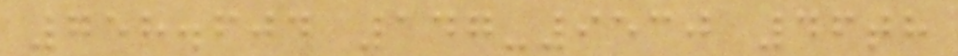758.604 147-9530 46th
